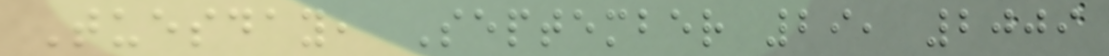Tuesday, September 29, 2009
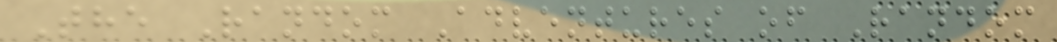The Random Adventures of Random
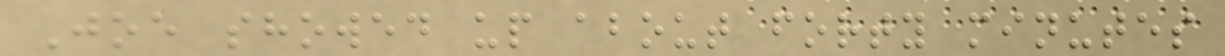Joe showed up about forty minutes
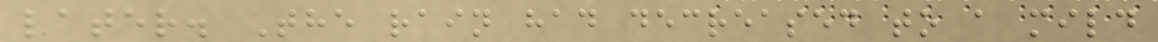later. The rain had decreased to a mild
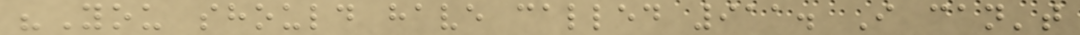"You should have called 911. I can't
